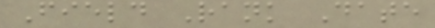Field Rank Date
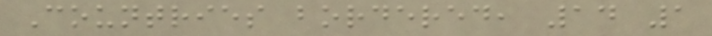Countries bordered, 14 1
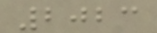2023
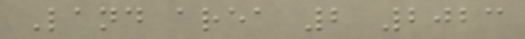Land area 2 2023
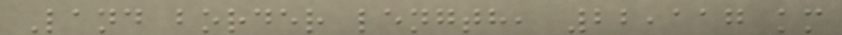Land border length, 22,117 km
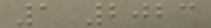1 2023
